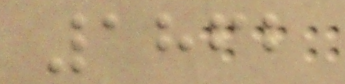1862
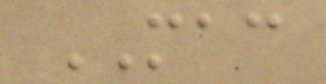MAC
